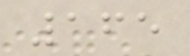165
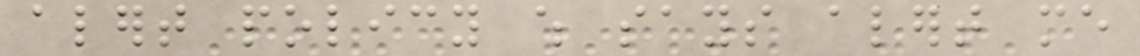alert policy which says alert me
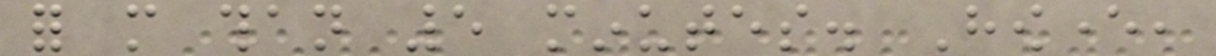for more than 5 minutes. However,
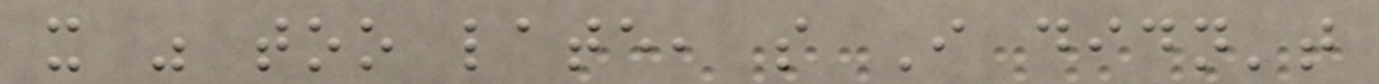it was too late, so I didn't
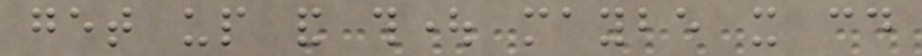get up and thought maybe it could
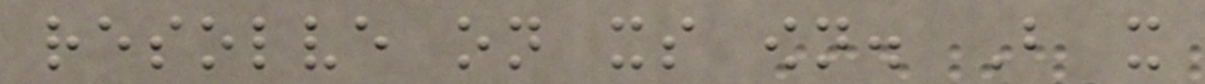resolve on its own. But it
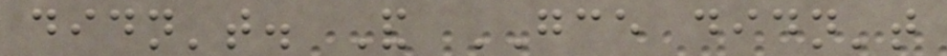didn't. And GCE didn't
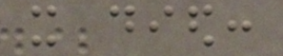it died:
